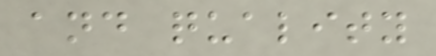and quality
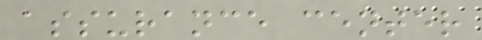assurance center
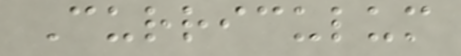Curriculum
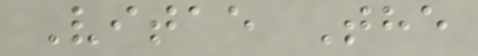Vitae The
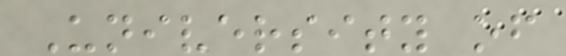University of
